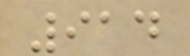914
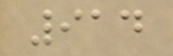914
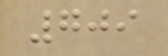709
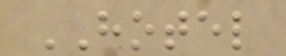HOTEL
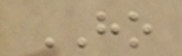HO
